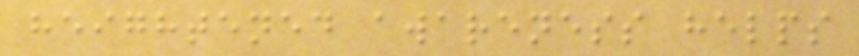heightened awareness helps
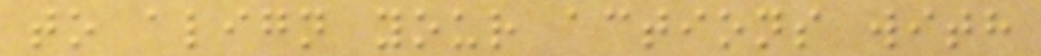to align your actions with
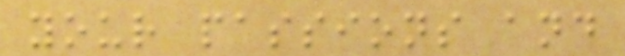your passions and
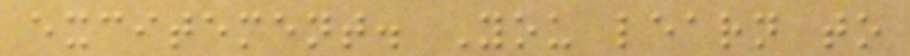excitement. You learn to
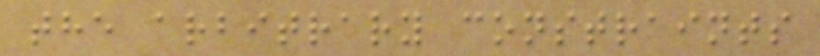the arbitrary constraints
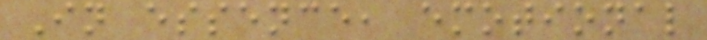In essence, emotional
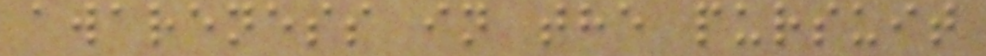awareness in the pursuit
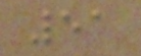51
